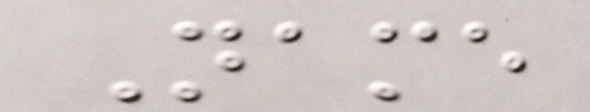Name
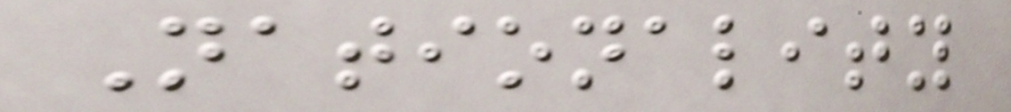Nationality
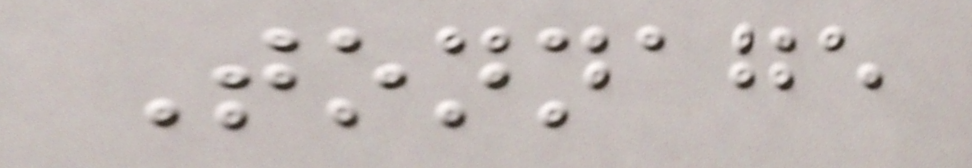Tonnage
